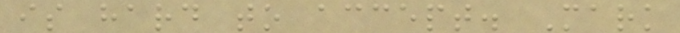is hard to accept. Mark
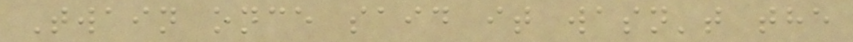Twain once said it wasn't the
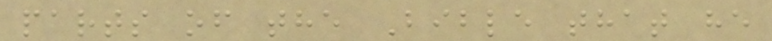parts of the Bible that he
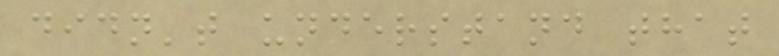didn't understand that
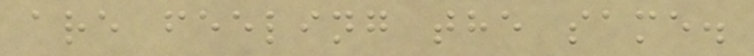are feeling the same.
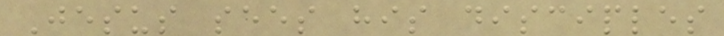Jesus sees his disciples
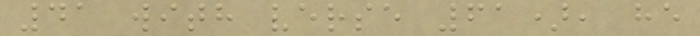41 with verse 61), he
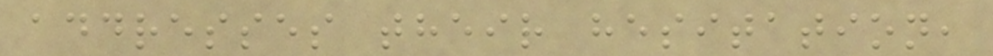addresses their hesitation,
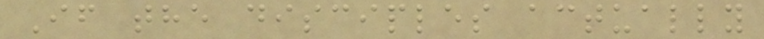If the disciples actually
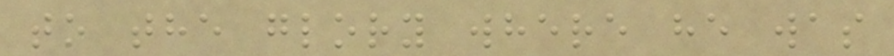to the glory where he was
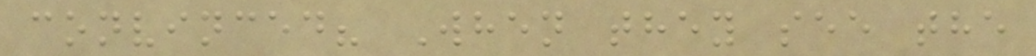convinced? When they see the
